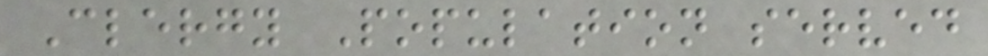Clergy Population served
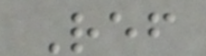Ref
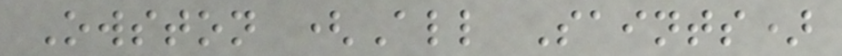Owston (All Saints)
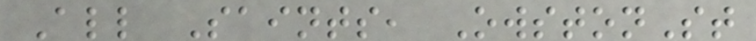All Saints, OwstonSt
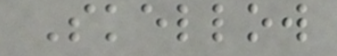Skellow
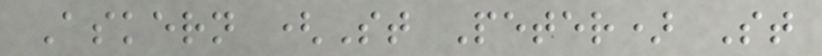Askern (St Peter) St
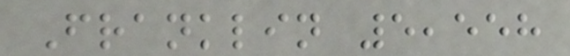Franklin 5,558
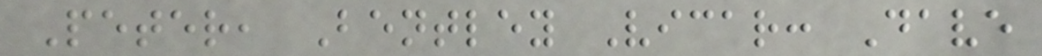Peter, Bentley Vicar: Dave
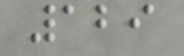129
